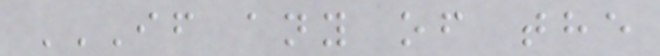IF ANY OF THE
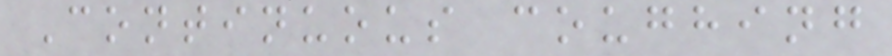Continuous coughing
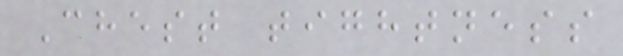Chest tightness
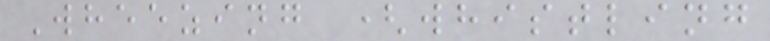Wheezing (whistling
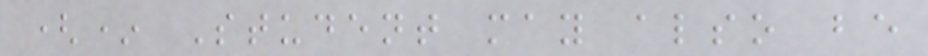(* Student may also be
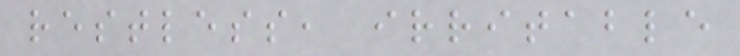restless, irritable
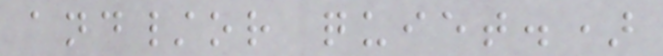and/or quiet.)
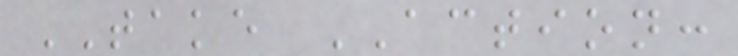TAKE ACTION:
